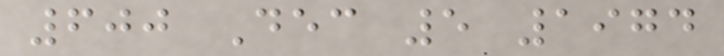600 Dec 5 1974
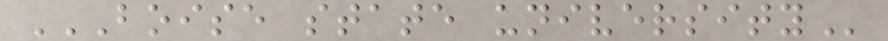BOISE STATE UNIVERSITY
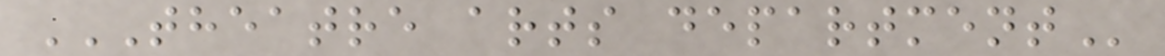THEATRE ARTS DEPARTMENT
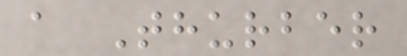a Thurber
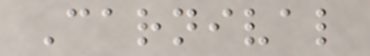Carnival
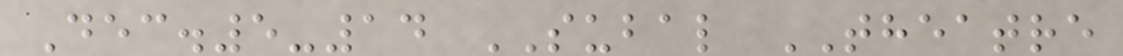Dec.5-14 SUBAL THEATRE
